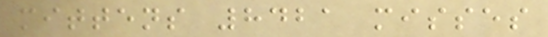mittens 8421 misses
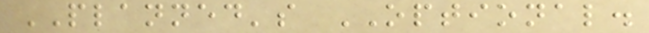PLANNED's OPTIONAL.
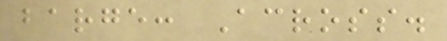barge: Across.
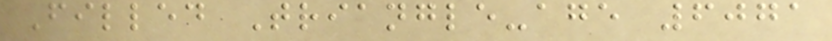Filled Triangle-age 6071
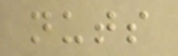nuts
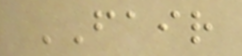FAIR
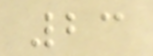23
